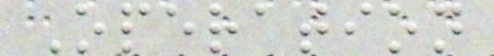Operation
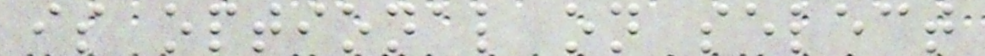is optional on select
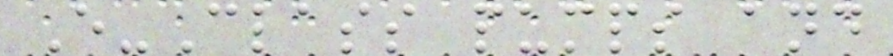E-Class pumps and
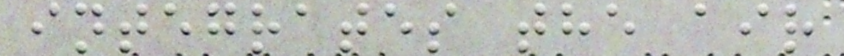integrates the air
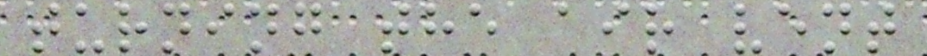turning the air vent
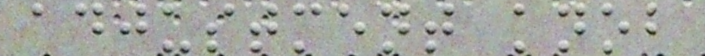adjustment knob
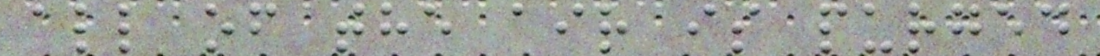all of the air is purged
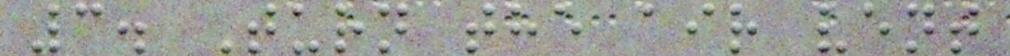3. Turn the air vent
